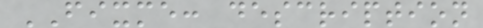FIXME: description
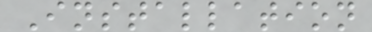Installation
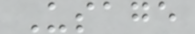Usage
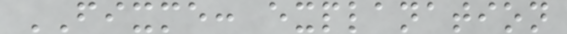FIXME: explanation
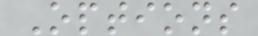Options
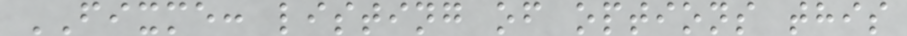FIXME: listing of options this
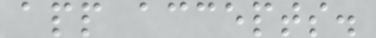app accepts.
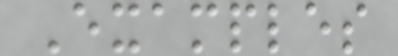Examples
